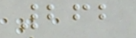262
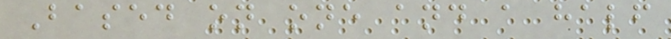Based on one and a half
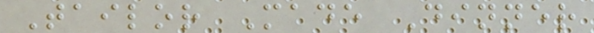Tailor Made Dinner
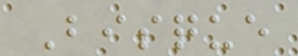Bisque
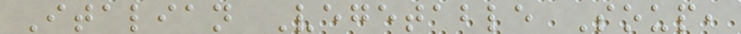Italian Vegetable Soup,
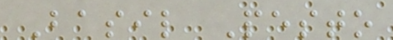Basil Pesto
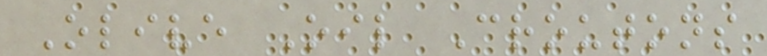Olive Oil Croutons
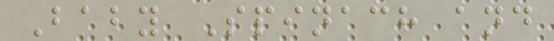Baby Spinach and
